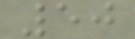50
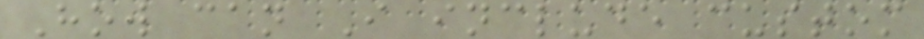How can I include custom
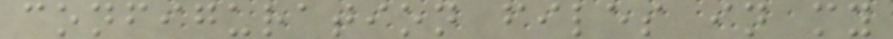configuration files in my
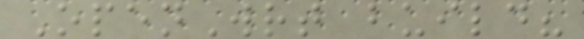OpenWrt build?
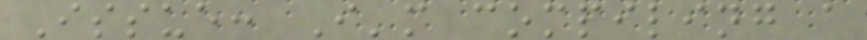Issue: I'm compiling a
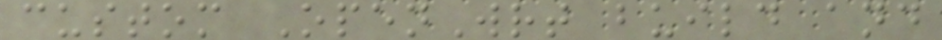custom OpenWrt build and
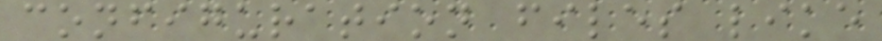configuration files like
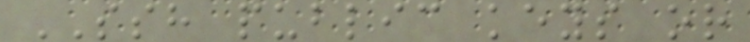SSH public keys or
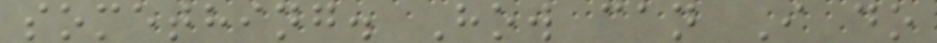something. How can I do
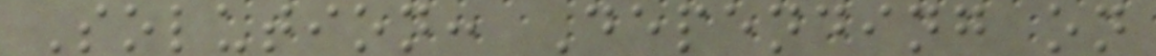Solution: Depending on
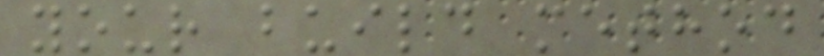your build method
